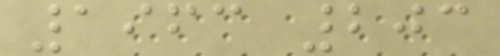1963 203
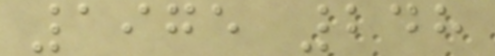1975 248
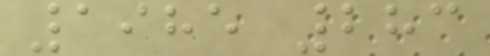1985 283
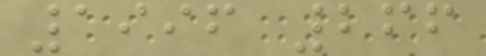1996 266
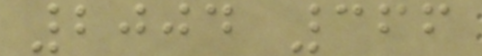2004 366
